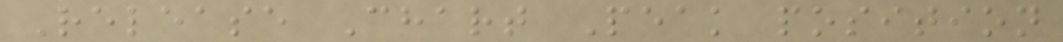Release Chart Peak position
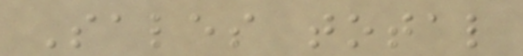Sales total
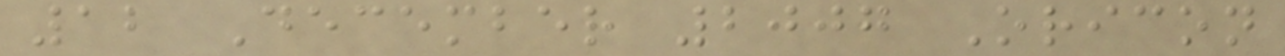12 December 2007 Oricon
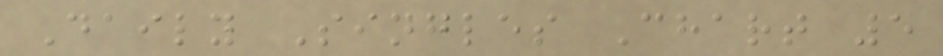Daily Singles Chart 5
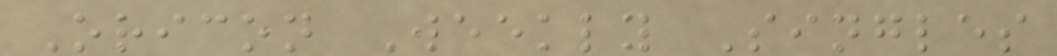Oricon Weekly Singles
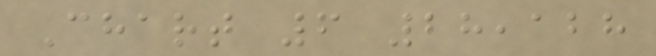Chart 6 28,128
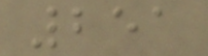251
